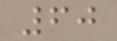60
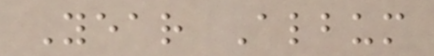Year Album
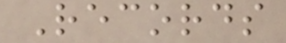Records
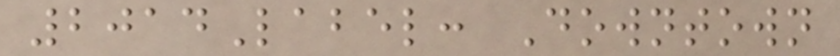2014Label: Downtown
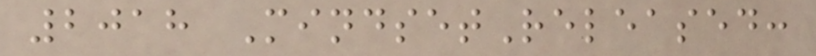2018 MindsetReleased:
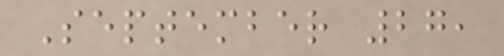September 27,
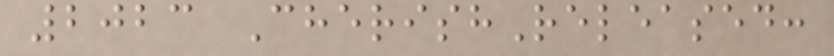2023 CherishReleased:
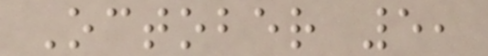October 5,
